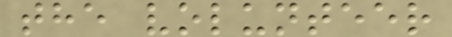the volunteer
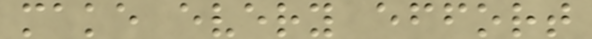make every effort
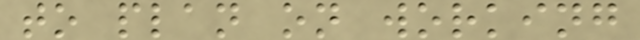to plan on working
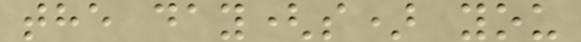the day(s) you
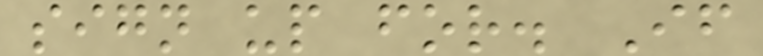sign up for. If
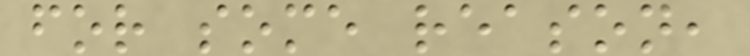for some reason,
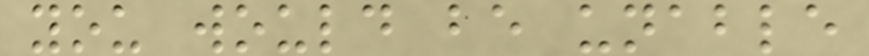you would be unable
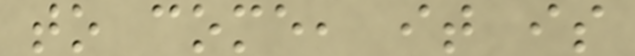to come, it is
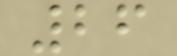26
